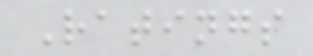Ratings
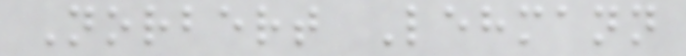Norbert Lehmann
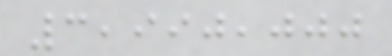3,990,000
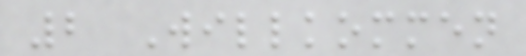2 Willkommen
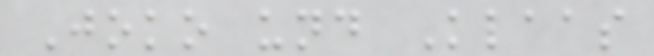Joko und Klaas
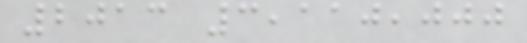2013 3,110,000
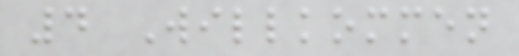4 Willkommen
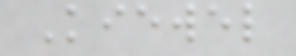Kiewel
